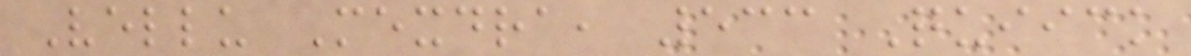Vellu Mexdra, 533 Quiick
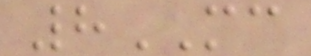8MC
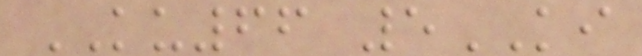KU66 5KI
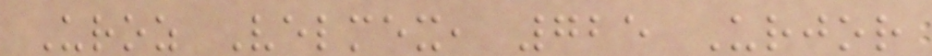Uroz Velmex, 725 Urjor
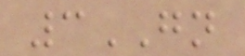3GN
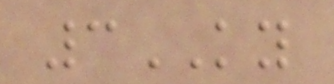3KY
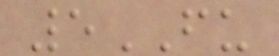5FU
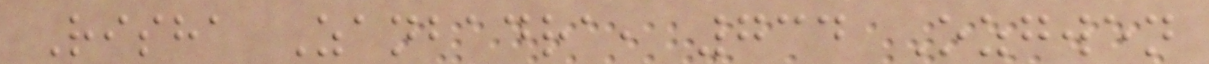Risha Zanbadra, 734 Ozgwen
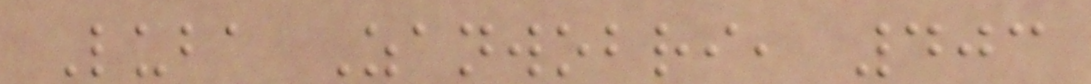Luba Zanwobri, 403
